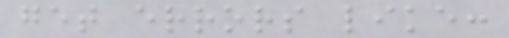get errors like:
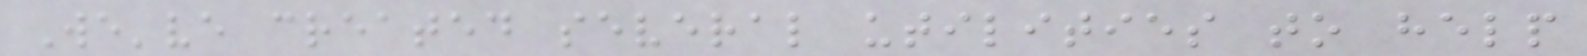We've created several utilities to help
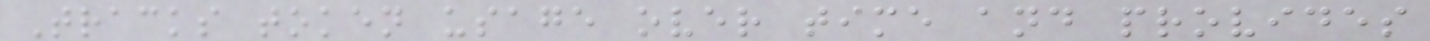Tracks token usage over time and provides
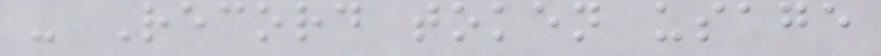- Record token usage
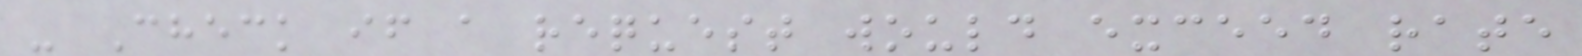- Check if a request would exceed rate
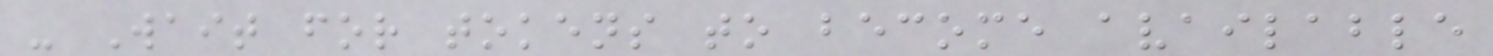- Wait for tokens to become available
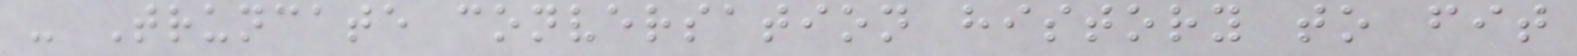- Truncate conversation history to fit
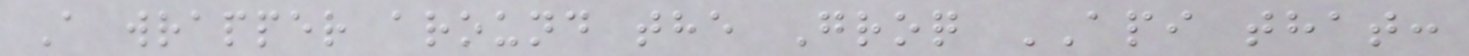A wrapper around the Groq API that:
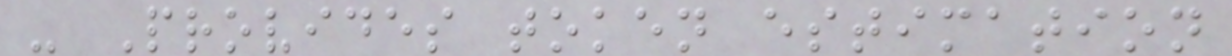- Provides token estimation
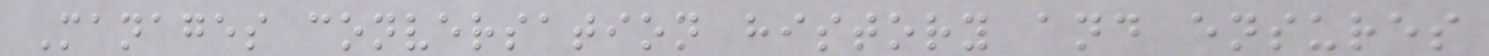Manages conversation history and ensures
